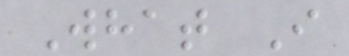What I
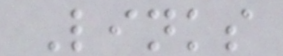Links
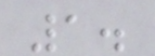1.
